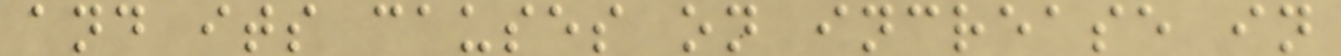and its causes on increase in
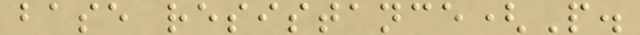base resistance(P.
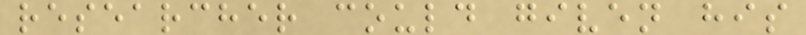researcher could given his
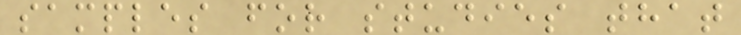samples for studies that
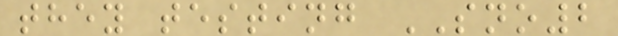they testing SNO2
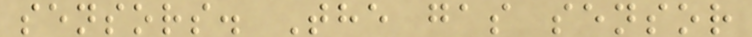sensors. The gas sensor
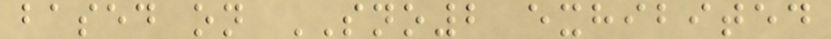based on SNO2 exhibited
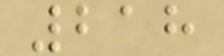218
